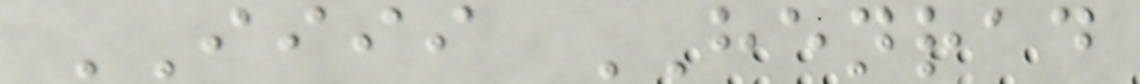IIII HENRAD
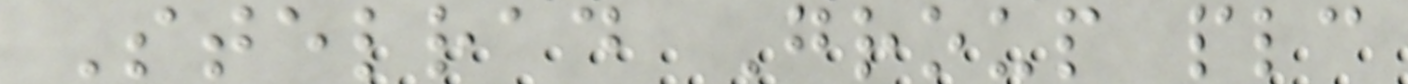Stelrad Group plc
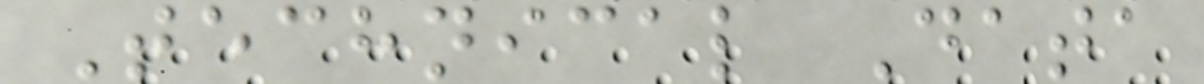Technical Data
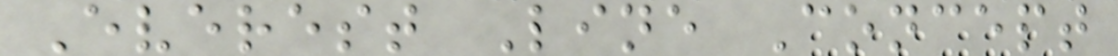Everest Line Concept
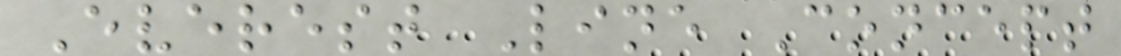Everest Line Concept
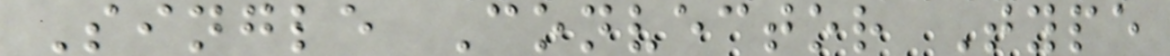Single Convector Type
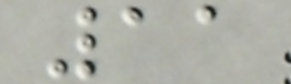11
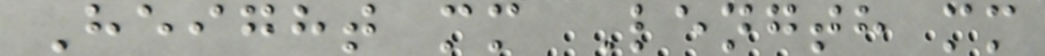Height mm Length mm
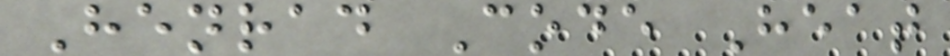Henrad Code Heat
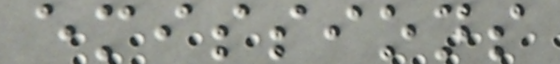emissions
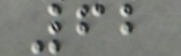62
